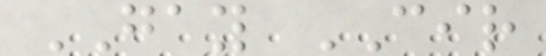GAY CIR
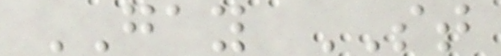GAY ST
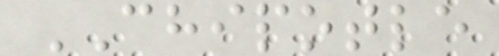CHIPOTLE
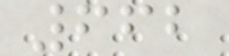662
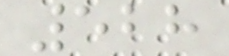528
